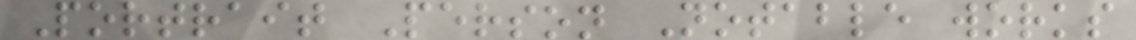Portrait Person Notable works
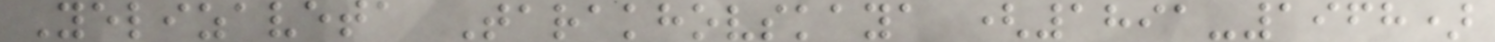Yelizaveta Tarakhovskaya (1891-1968)
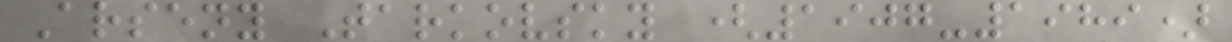Arseny Tarkovsky (1907-1989)
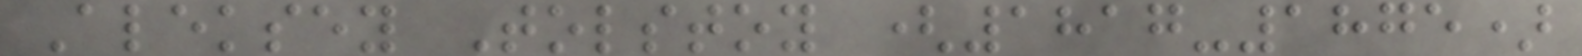Aleksey Tolstoy (1817-1875)
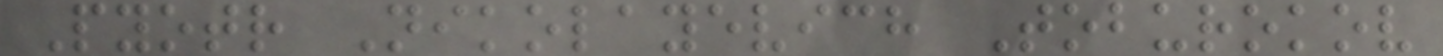Pyotr Nikolayevich Toburokov
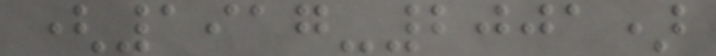(1917-2001)
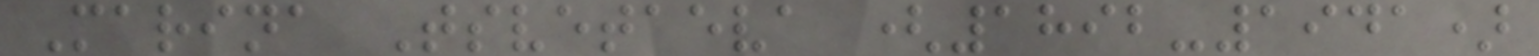Marina Tsvetaeva (1892-1941)
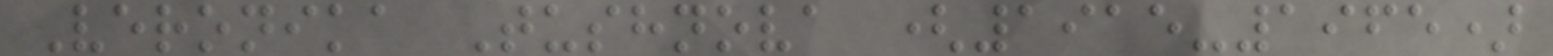Veronika Tushnova (1915-1965)
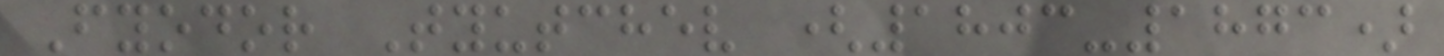Fyodor Tyutchev (1803-1873)
